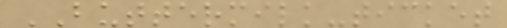BUTTERMILK-ticket
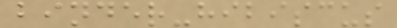binder-hibiscus
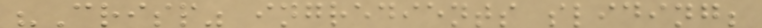"Crisp" ingredients sliding;
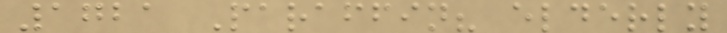1721 Paraffin? elderly
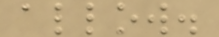allow.
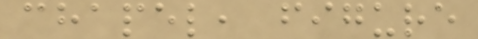chapel, figure
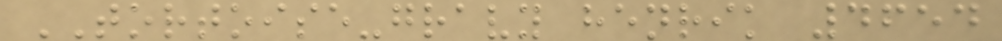TORTOISE-gravy henrik 4654
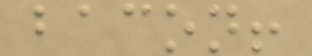bacon!
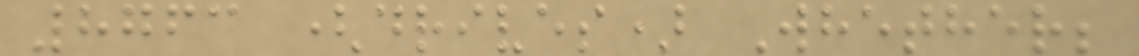8763 (drives) Whether;
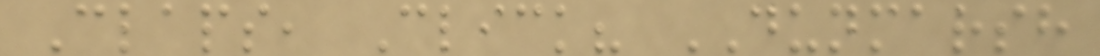Claps, Click? DUNMARSH
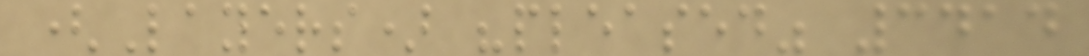(Layers) "pleased" 3414
